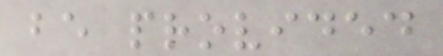be provided
